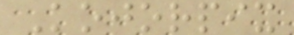Kojorpix
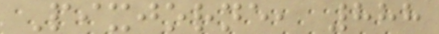Pixjorne, 888
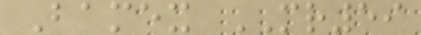Bamex MR59
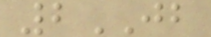2JB
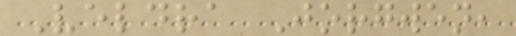Veldra Jorgwen,
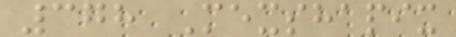378 Mexshapix
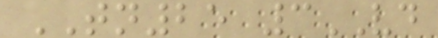TN25 3VD
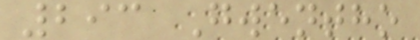293 Gwentho
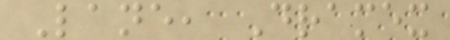Lane, Dramex
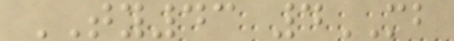TY43 4MB
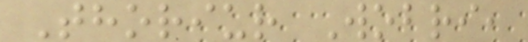Thoriur Wobri,
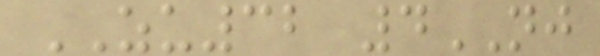ZU32 4NJ
